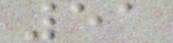51
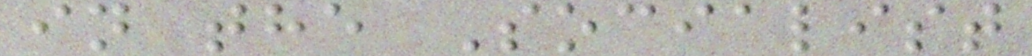in the Socialist
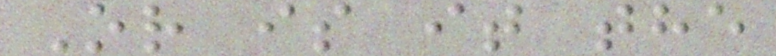Or is it the
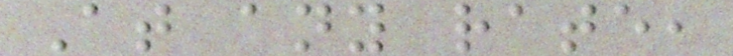At any rate,
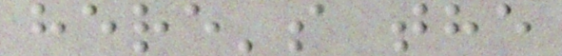here's the
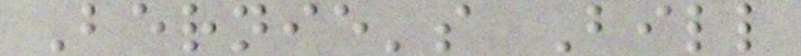Bernie's Bill
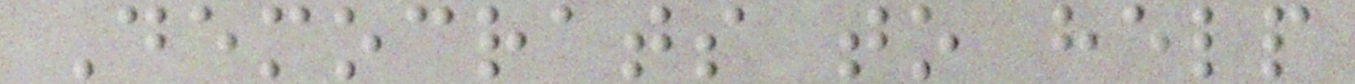Democrats to help
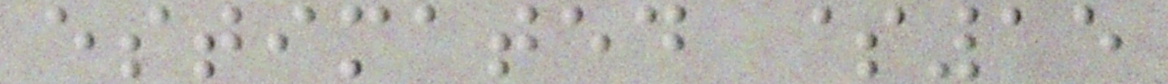estimated $15
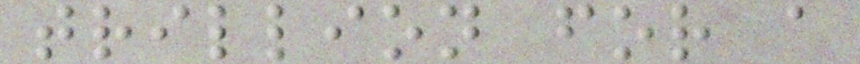trillion for a
